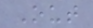Out
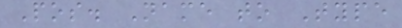Pos. Name to Type
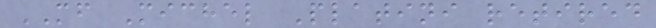MF Michel Platini retired
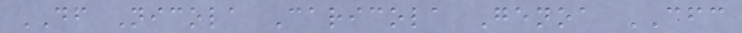DF Nicola Caricola Genoa CFC
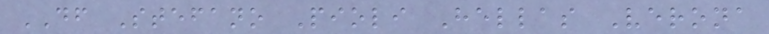DF Stefano Pioli Hellas Verona
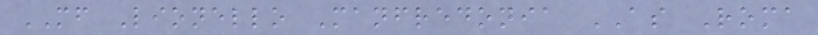MF Lionello Manfredonia AS Roma
